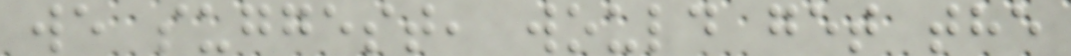we suggest, would get the
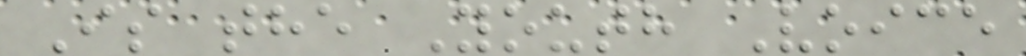Is the Youth Voice
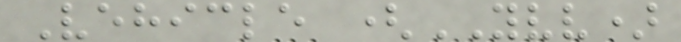Vehicle (YVV)
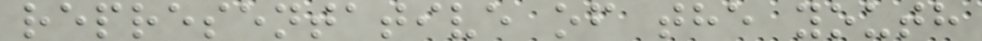representative of the youth
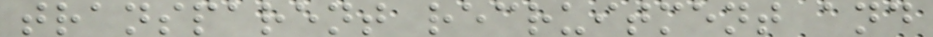transparent recruitment and
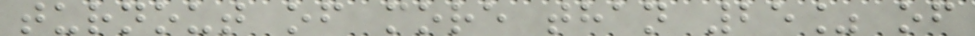turnout of more than 25% of
